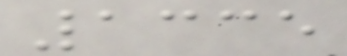1335
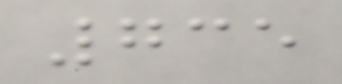735
